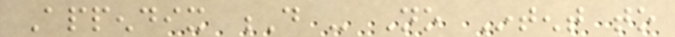Appendix D - No Intent to
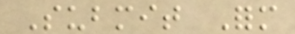Submit Form
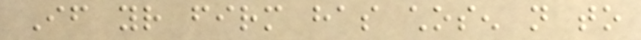If your firm has chosen not to
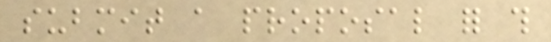submit a proposal for this
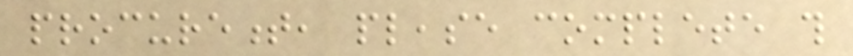procurement, please complete this
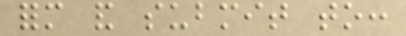form and submit to:
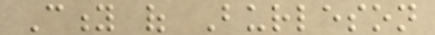City of Burleson
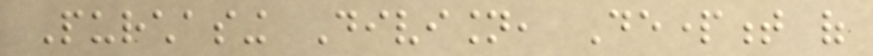Purchasing Division, Department of
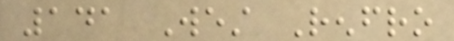141 West Renfro
